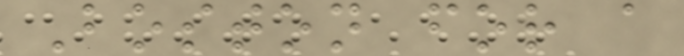Boston for a
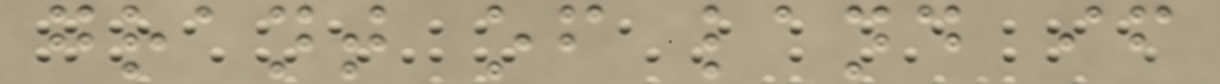grant of land if
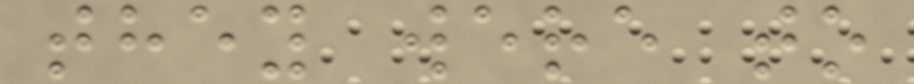they were to
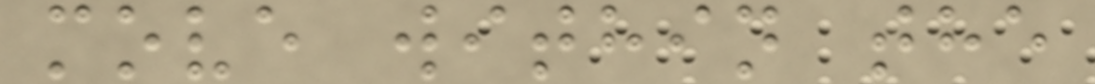move within the
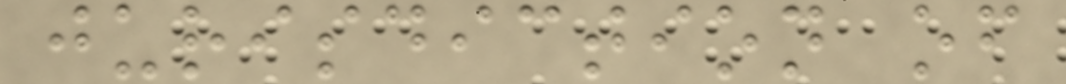jurisdiction of
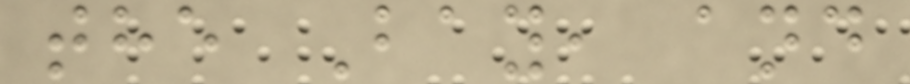the Bay, and
